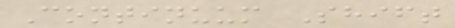Continuum Shift
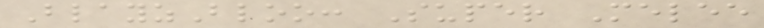BlayzBloo: Super Melee
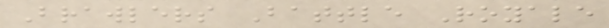Brawlers Battle Royale
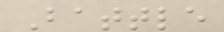Battle
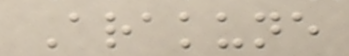Arakune
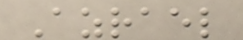Azrael
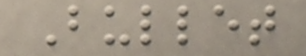Bullet
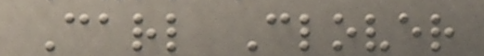Carl Clover
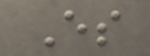Es
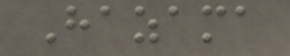Hazama
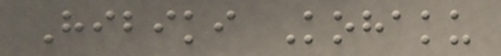Hibiki Kohaku
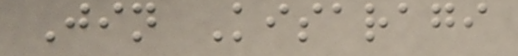Jin Kisaragi
